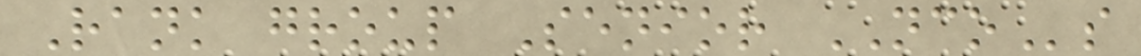Rank group Senior NCOs
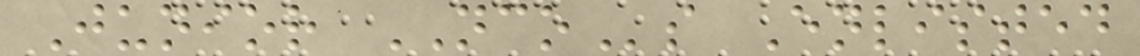Junior NCOs Enlisted
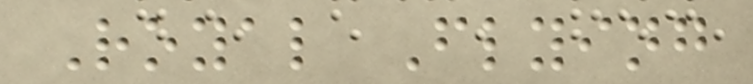Royal Flying
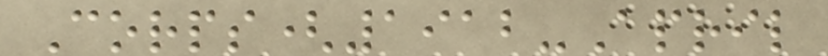Corps(1912-April
